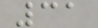31
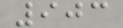903
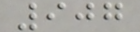907
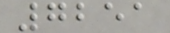7251
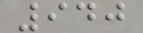940
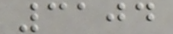3104
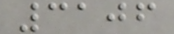3106
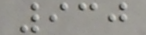930
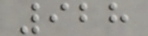928
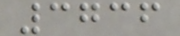3736
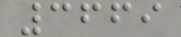3669
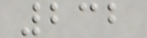232
